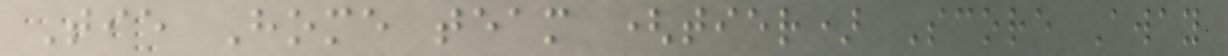Tie Home team (tier) Score Away
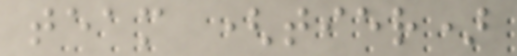team (tier)
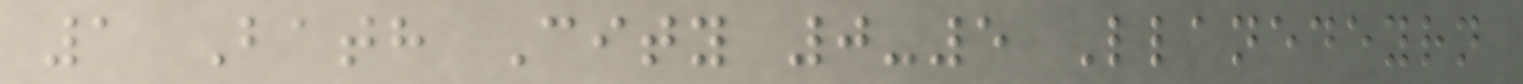1 Bath City 0-5 Llanedeyrn
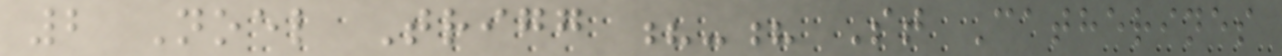2 Noel Trigg ?-? St Catherines
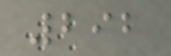292
